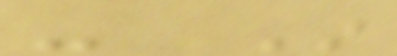- In
